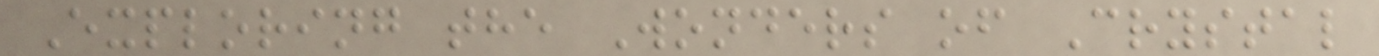Exploring the Wonders of Crystal
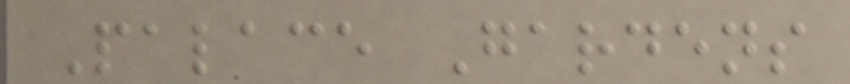Palace Gardens
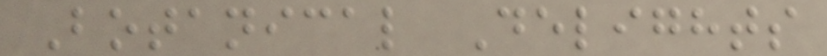Botanical Delights
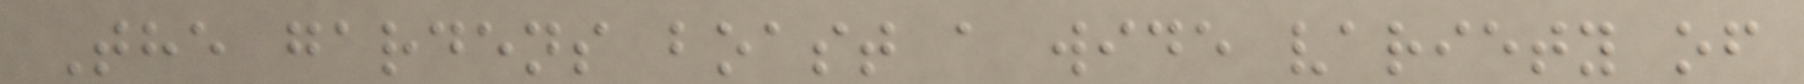The gardens boast a wide variety of
